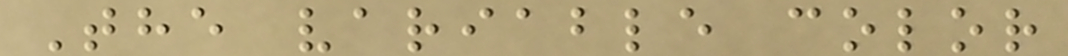The variable color
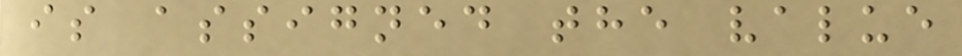is assigned the value
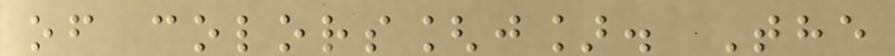of colors[j]. The
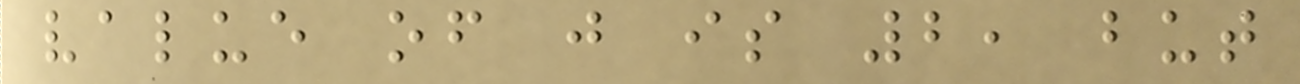value of j is 2, but
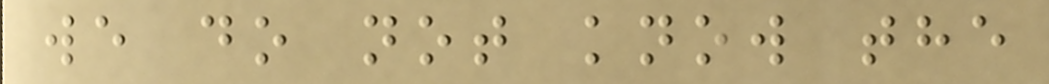we do not know the
